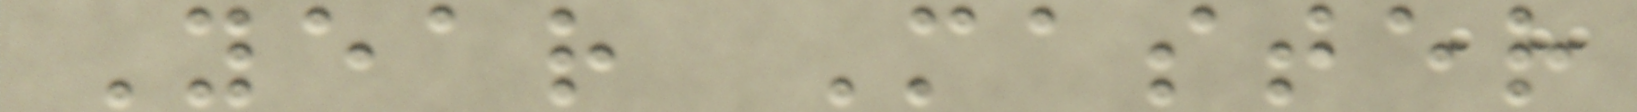Year Master
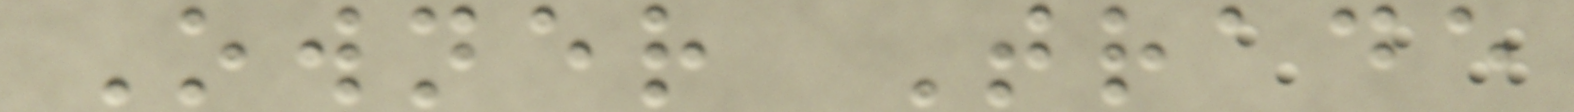Owner Trade
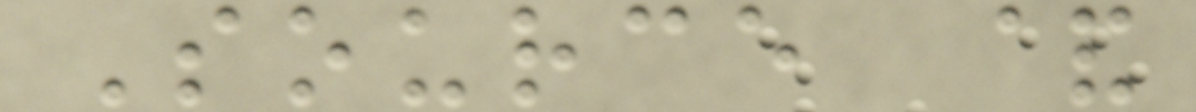Source &
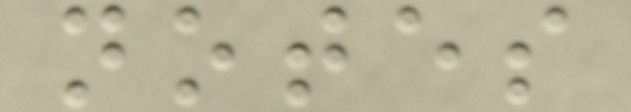notes
